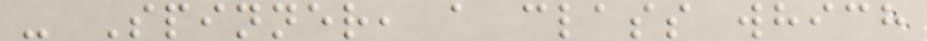- Spinner, a class which
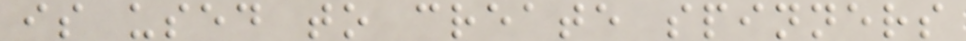is used to create spinners
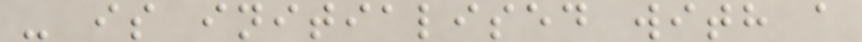- is initialised with a
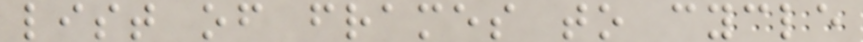list of frames to cycle
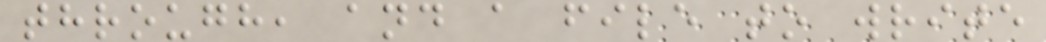through, and a file to write
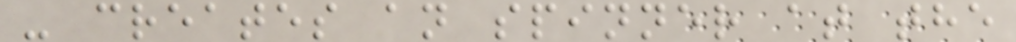- creates an spinner at the
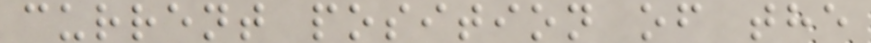current position of the
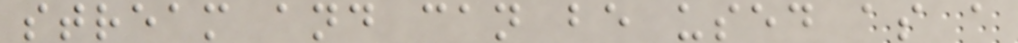stream and can be used as a
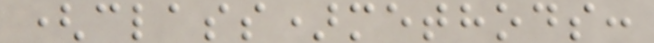(class)methods:
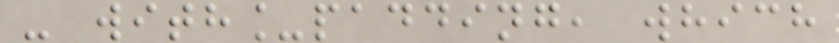- with_padding, which
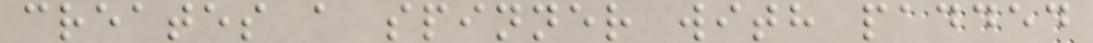creates a spinner with padded
